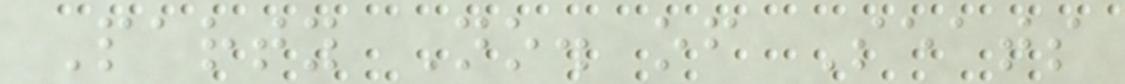Party No. of Seats
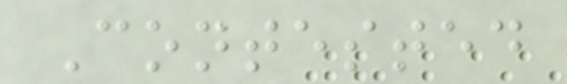Contested
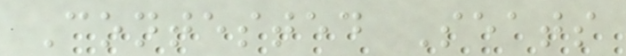Contested Seats
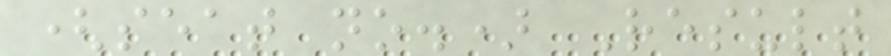(seat no.) Result
